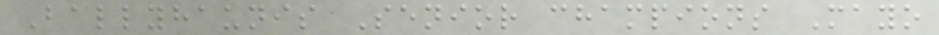Ballyhaunis Senior champions Mayo
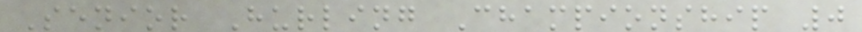Senior Hurling Championship 0
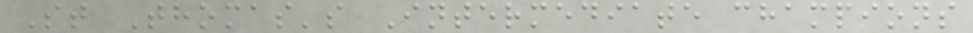St Thomas's Intermediate champions
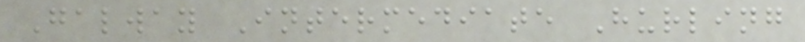Galway Intermediate Hurling
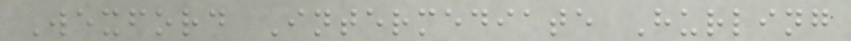Wexford Intermediate Hurling
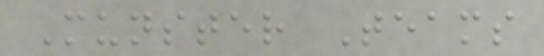Munster Teams
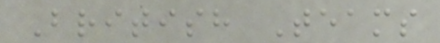British Teams
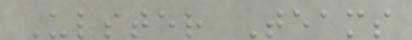Ulster Teams
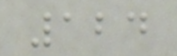124
